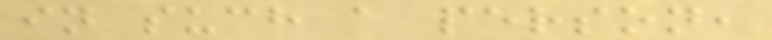in such a person,
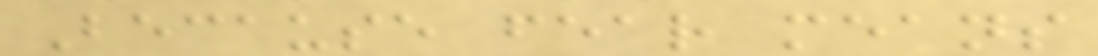Because fear means
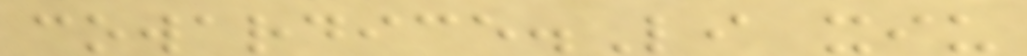cowardice.Li xiu
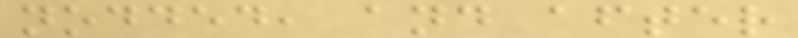nodded, and after
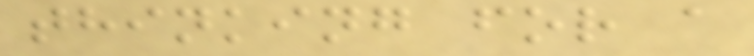thinking for a
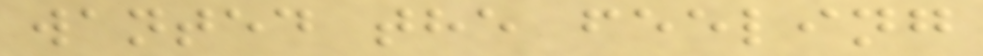wanted the feeling
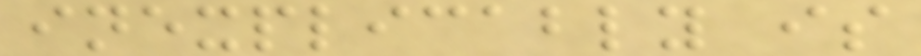inexplicably is
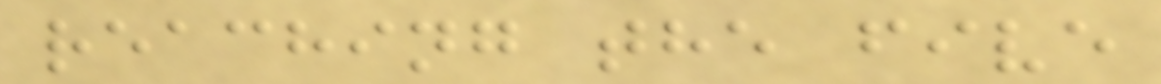reaching the five
